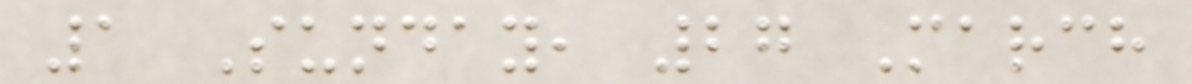1 Sunday, 27 March
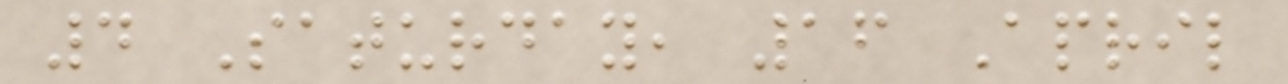4 Saturday, 16 April
